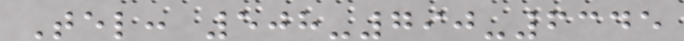Tel: 508-790-6345
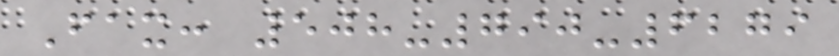Fax: 508-790-6279
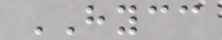HYCC
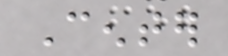Center
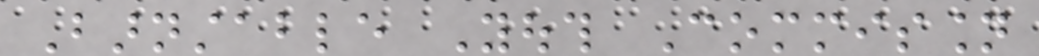Barnstable Youth Commission
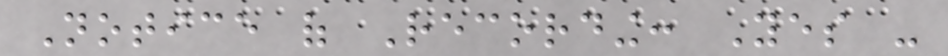Notice of Recording: Yes -
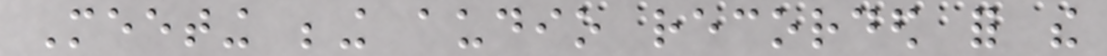Meeting being audio recorded for the
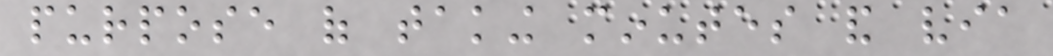purpose of taking minutes and via
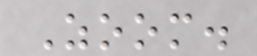Zoom.
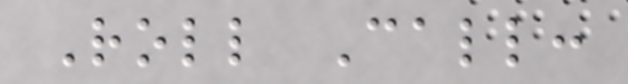Roll Call:
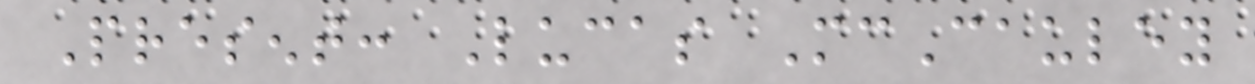Present: Lucas McCauley
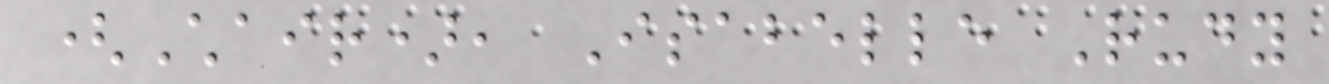(Chair), Isabelle Rudy
